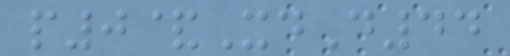p0&XdD44
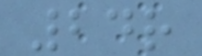24r
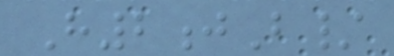H2jB/
